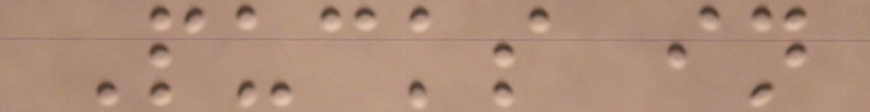Pucks in
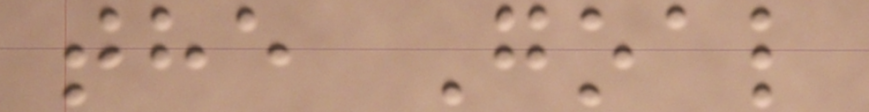the Goal
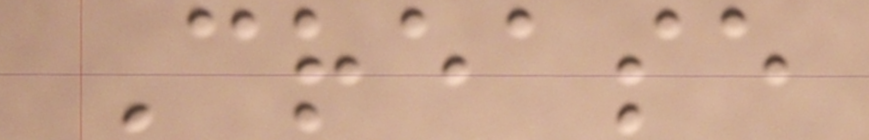Crease
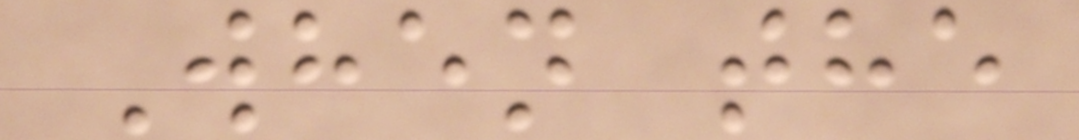When the
